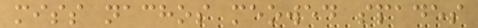miss nachos meowed spades
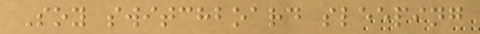Soy switchboard sleeping
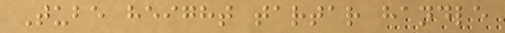Tube height tartar handle
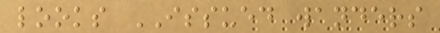looks ISSUED wanders
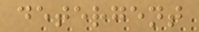detergent
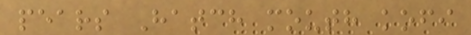pears Hatch mouth kofi
